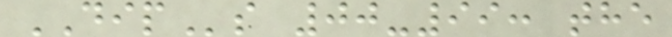DIPs 00-99: the
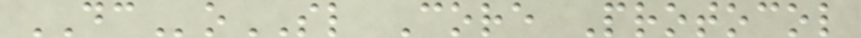DCoSL Core Protocol
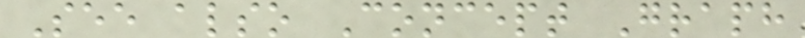See also Concept Graph
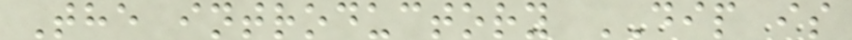The introductory DIP is
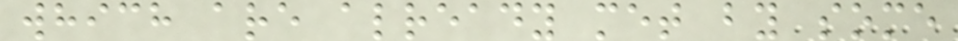which are already met by some
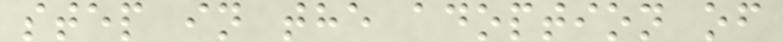step in the adoption of
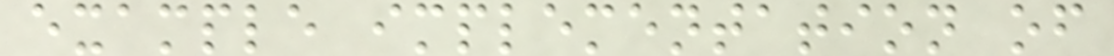example implementation of
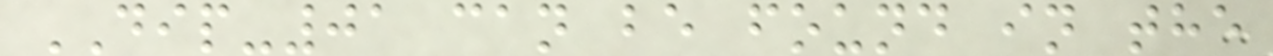DIP-01 can be found in the
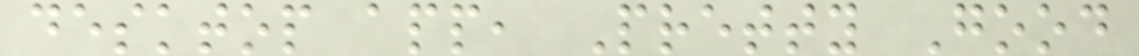desktop app, Pretty Good
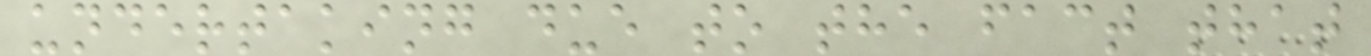undertaking due to the fact that
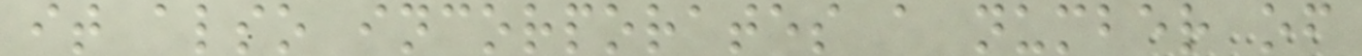it also incorporates a number of
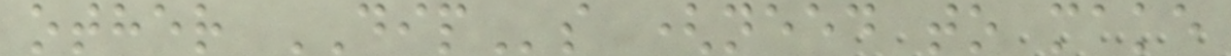other DIPs (need to make
